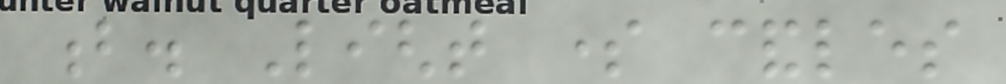b. Light some candles
